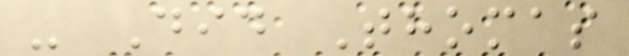- Did Thomas
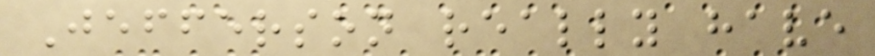Jefferson really have
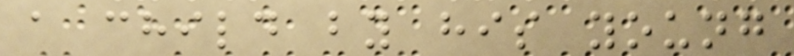a child by his young
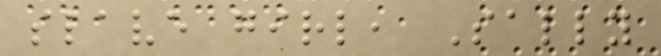slave girl, Sally
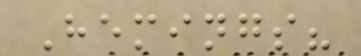Hemings?
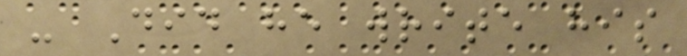- Did he write his
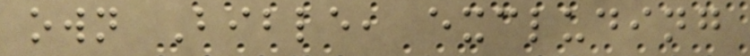own Bible, excluding
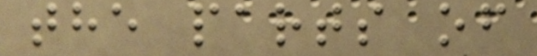the parts of
